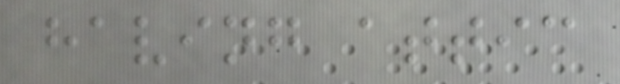having attic
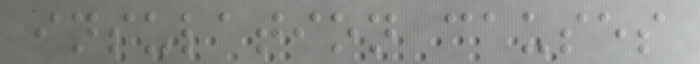insulation causes
